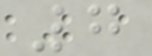7
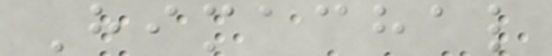Himachal
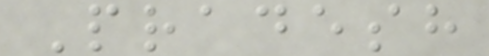Pradesh
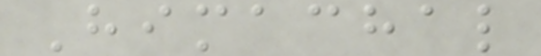Himachal
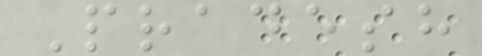Pradesh
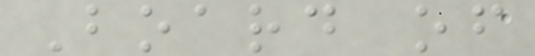Board of
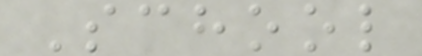School
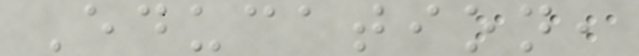Education,
